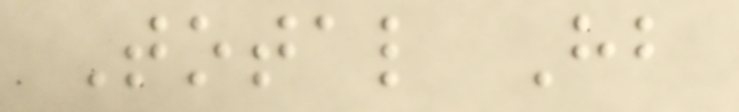Total Hb
